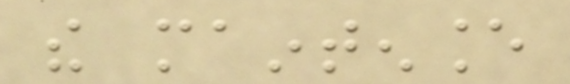the maintenance
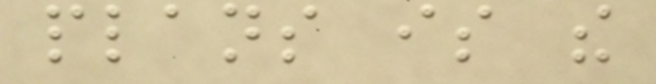plans is the
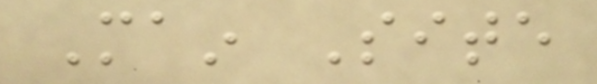Main Site
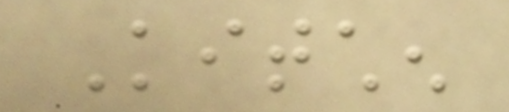Kitchen
